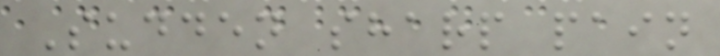Sudden sharp pain
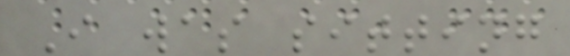I was sitting
